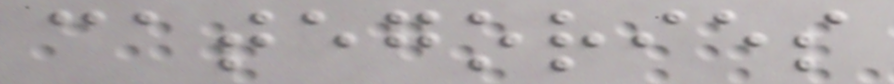categories
